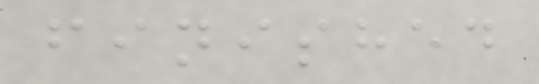finished
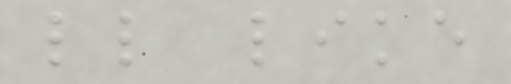ll like
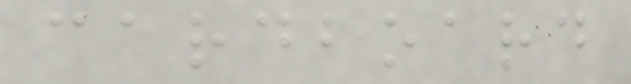cardboard
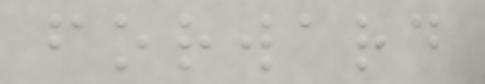forward
